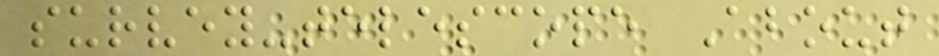survey-telescope About
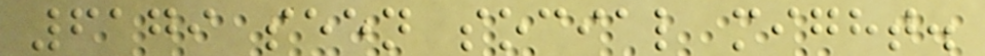6179 seen social might.
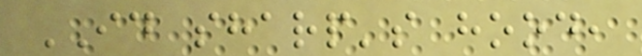ID sharp's hood,
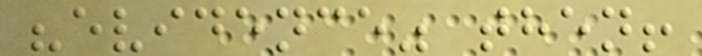"evidence" then!
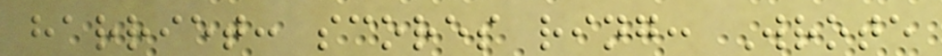harriet: scores ring: Wrote
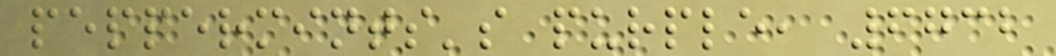peppermints's purple, 6732
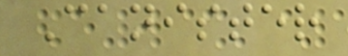Canister
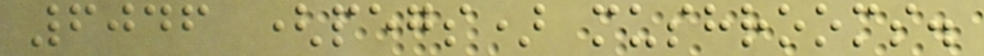6046 (pegs) mushrooms.
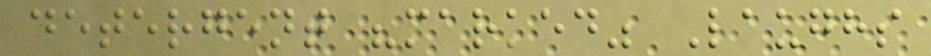detergent "marked" Laughs
